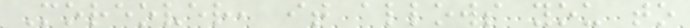Moreover, it allows you to
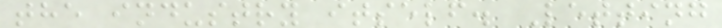the industry itself. Letting
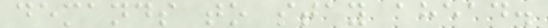demands to stay ahead.
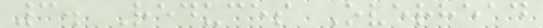3. Reduces Overhead
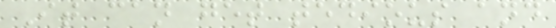It can get tedious and
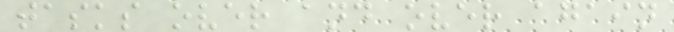tasks over and over again
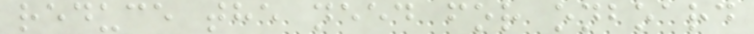reduce the need for onboard
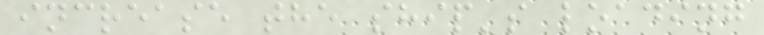increase the ship's loading
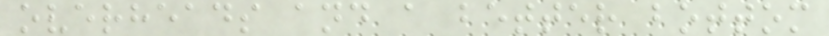overheads and a better bottom
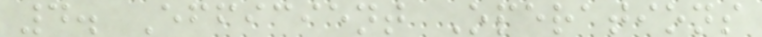4. Efficient Operations
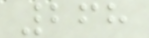268
